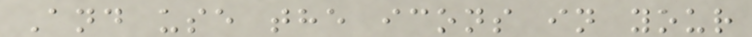And use the icons in your
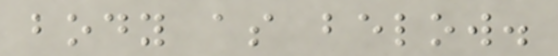body as below.
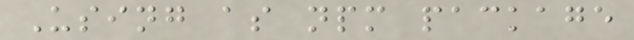Using as npm package
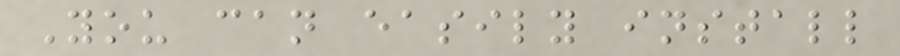You can easily install
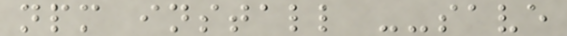npm install --save
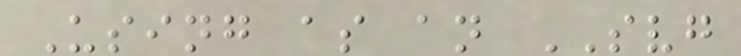Using as an SVG
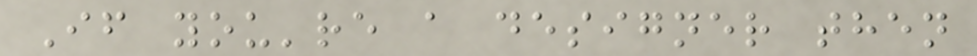If you're a designer then
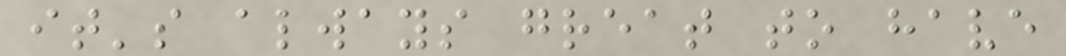it's always great to have
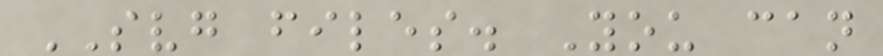SVG files. You can
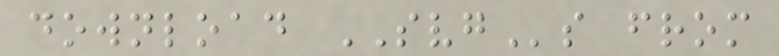download SVGs from
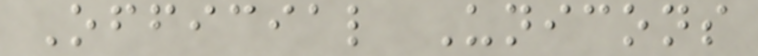Official Unicons
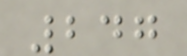247
